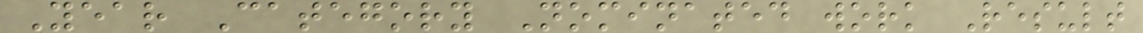Year Category Nominated work Result
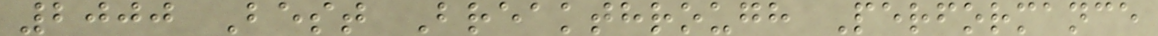2000 Best Breakthrough Performance
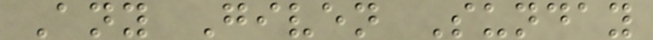Any Given Sunday
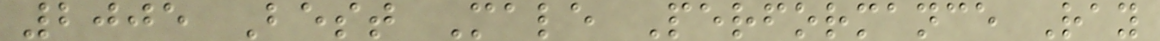2005 Best Male Performance Ray
